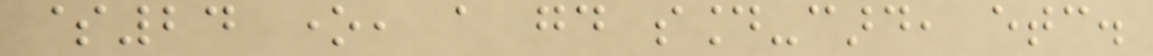$24 one, a good sound-card, etc.
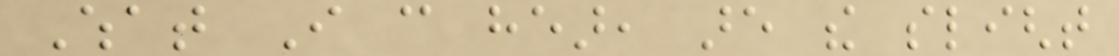What I can hear, are the slight
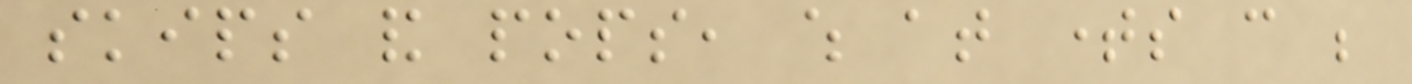skips and pops, which at times can be
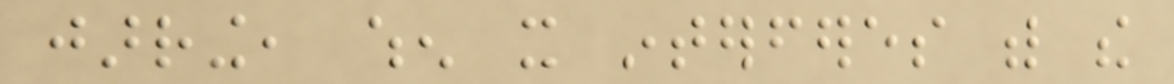jarring, when it interferes with the
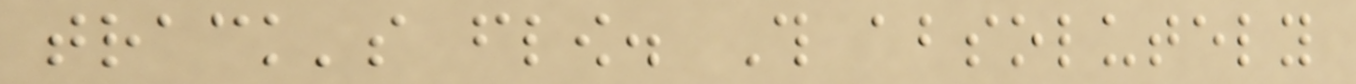track's flow. This absolutely
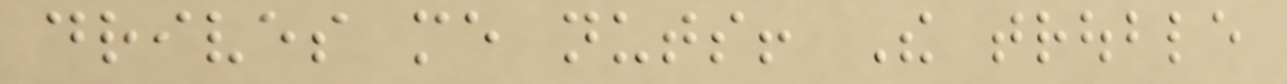drives me nuts! The trouble
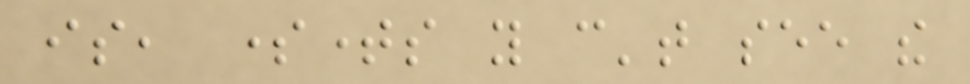is, sometimes you can't see the
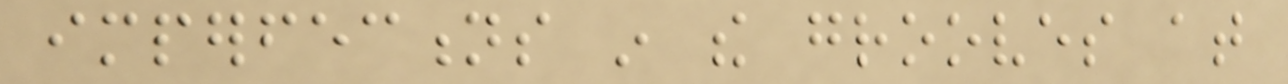imperfections in the grooves at
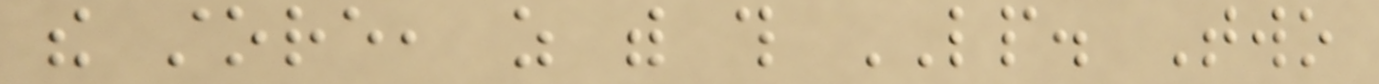the store, as with this LP. Two
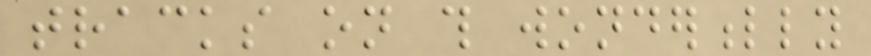tracks on this wonderfully
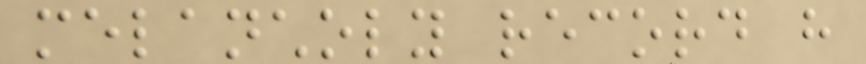melancholy record have
